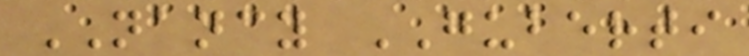NANCY GUBERTI
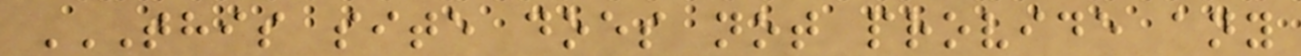THIS SITE DOES NOT PROVIDE ANY
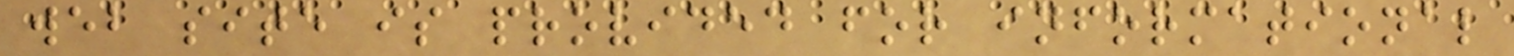web site is provided for informational
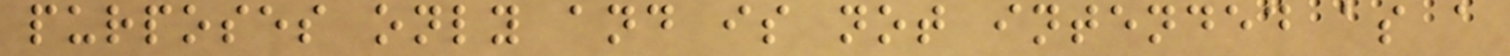purposes only and is not intended as a
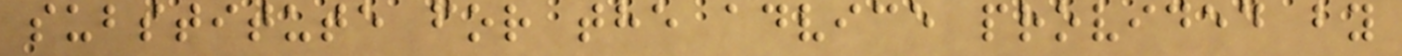substitute for the advice provided by
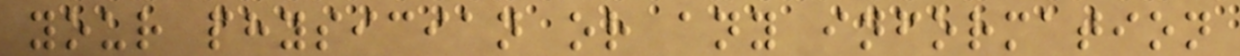your physician or any information
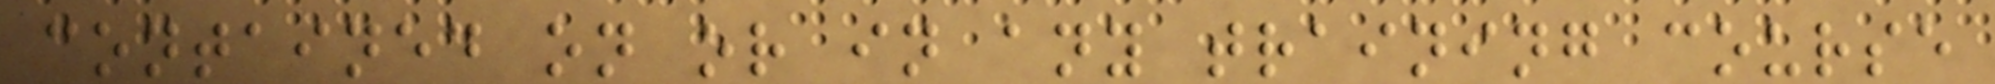contained on or in any training course
